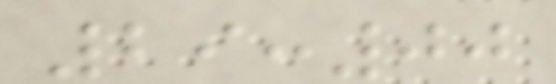29:00
